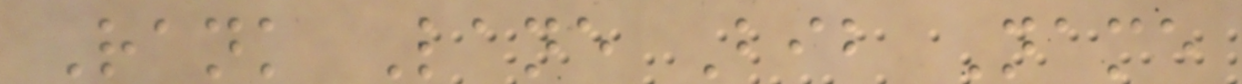Rank Lane Bib Name
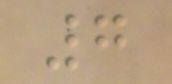7
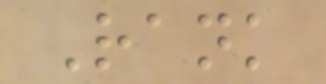Rank
